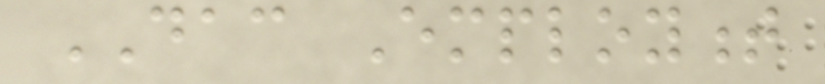DAC Employment
